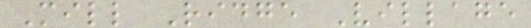Mill Ridge Village
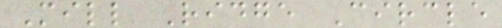Mill Ridge Circle
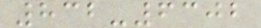832-6302
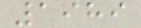1989
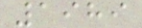1989
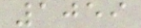1059
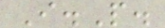I.P.
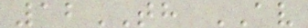12TH AV
